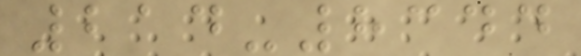214-8344
